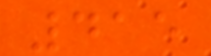415
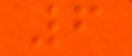6
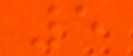5
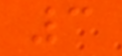3
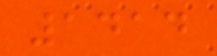1414
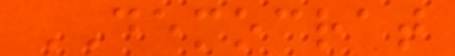DEMOCRAT
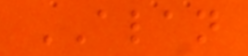ALAN
